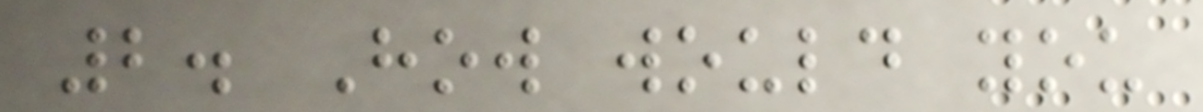2. How would you
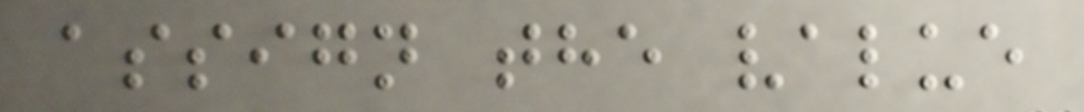assign the value
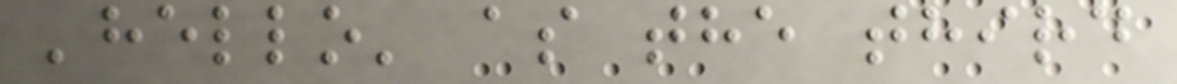'hello' as the third
